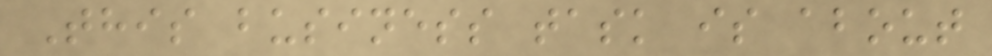This business task is about
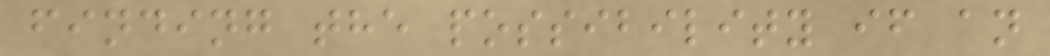finding the possibility if an
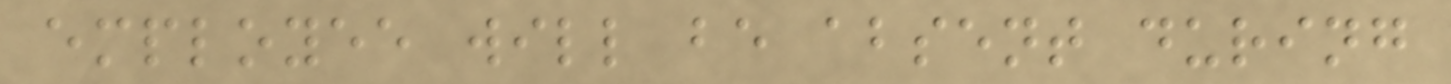employee will be absent during
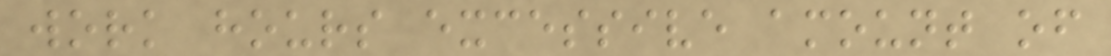work hours excessive amount of
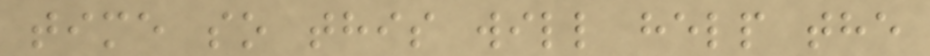time so this will help the
